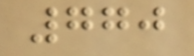770
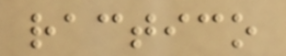ractico
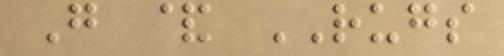G & RUGS
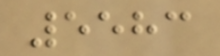5583
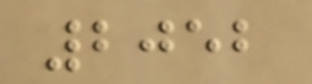2052
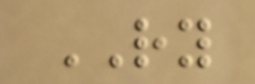RY
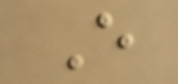E
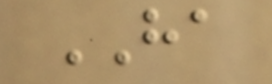HA
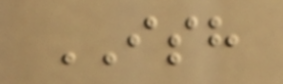ISH
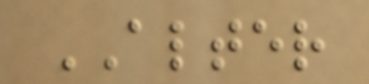ALTER
